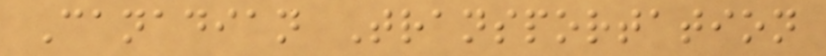Canadian Transportation
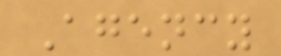Agency
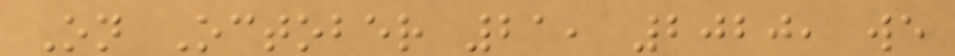On October 21, 2020, we
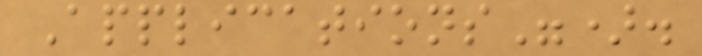Applications").
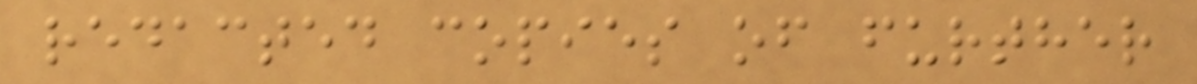redacted copies of further
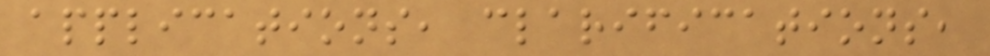applications, clarifications,
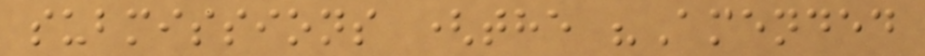submissions (the "Amended
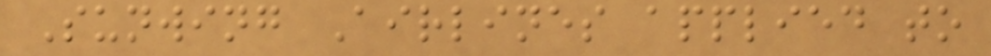Sunwing Airlines applied to
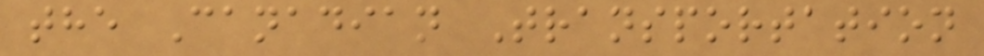the Canadian Transportation
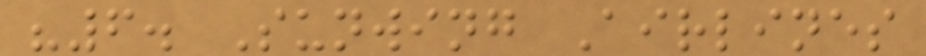"6. Sunwing Airlines
